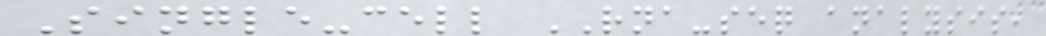Single-cell RNA-seq analysis,
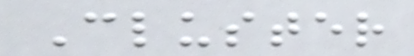Cluster
